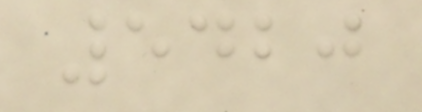5420
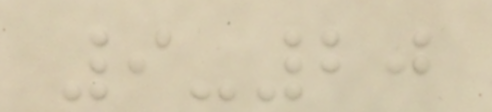9-20
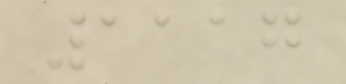1117
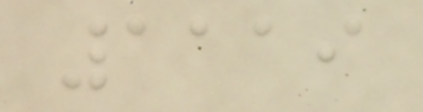1119
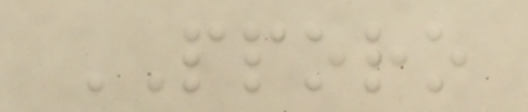PPORO
